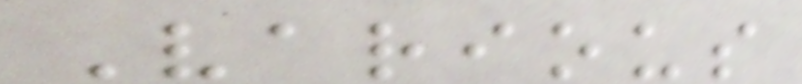Various
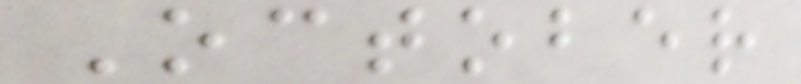October
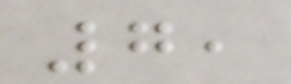7,
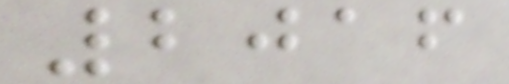2016
